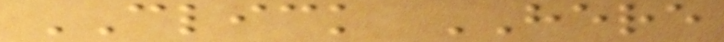CLICK HERE
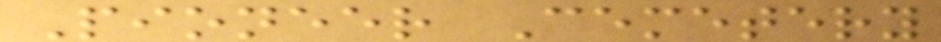Pioneer Cemetery
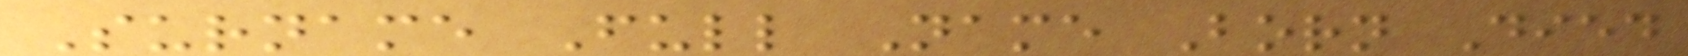Surname Full Name Born Died
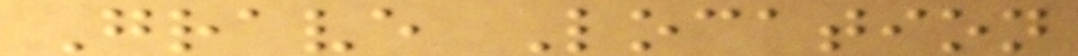Grave Location
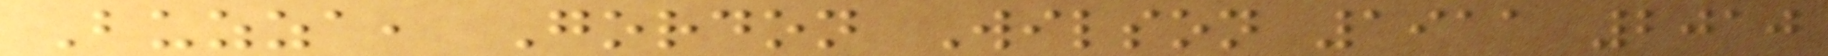Buzza, Gordon Wilson 1911 2010
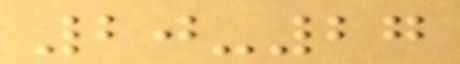20-27
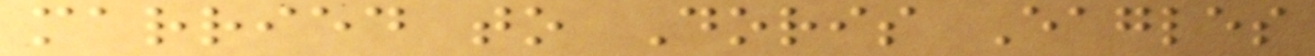married to Doris Eagles
